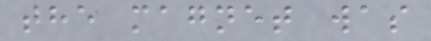the magnet was
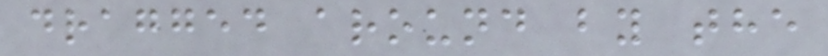dragged around by the
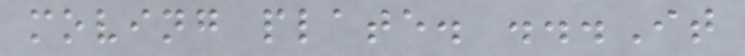moving plate. ...It
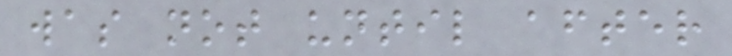was not until after
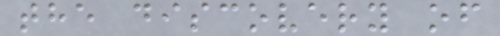the discovery of
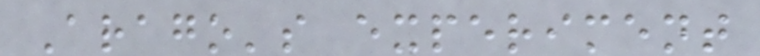Arago's experiment
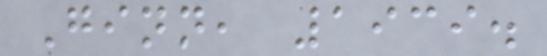Ginn, 1939.
